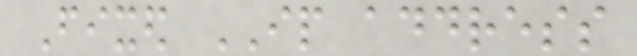Fixed IP address
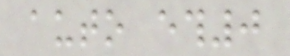auto eth0
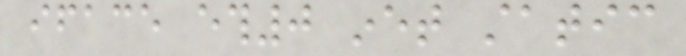iface eth0 inet static
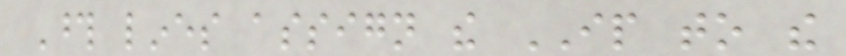Those lines assign the IP to the
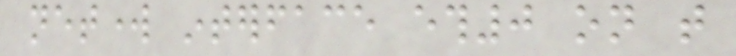network interface eth0 on that
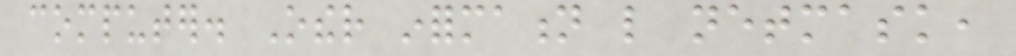computer. Other information like netmask,
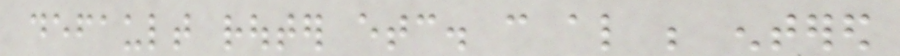default router etc. can also be entered
